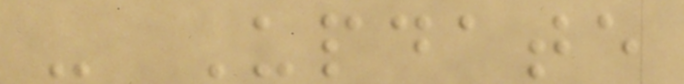- Update
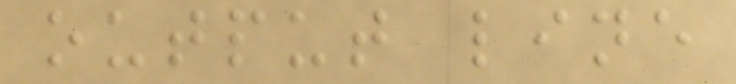output line
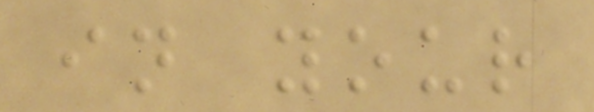in your
